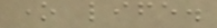one life.
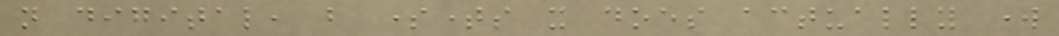not digital, but sometimes it does actually work
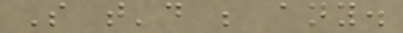So that'd be any.
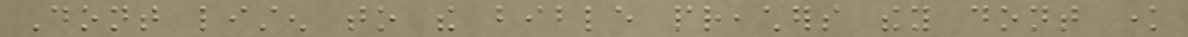Dont listen to the bible preachers they dont know
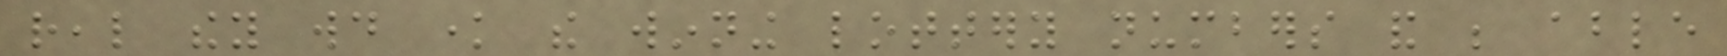real they would know the winning lottery numbers and be able
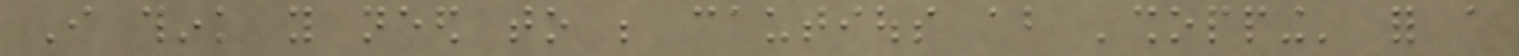I think you need to be cautious about 'shopping' for a
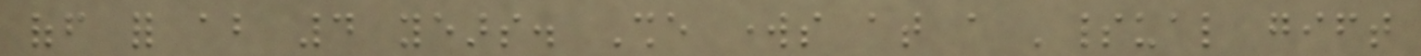off for about 4 years. She works at a 'spiritual gift
